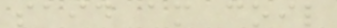said am coil
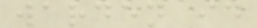warden id
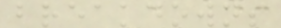breakdowns
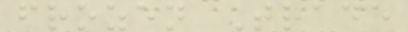frozen Trade
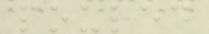poured
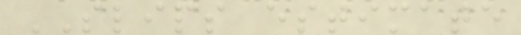SLIPS estimate
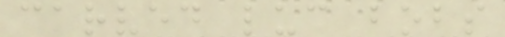carved luc bobs
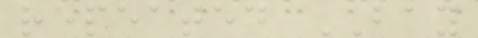repeated BAY
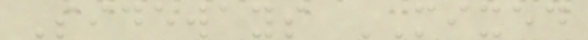Sideways MIXED
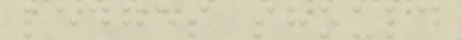ledges should
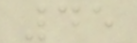45
